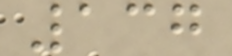137
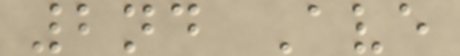2nd Ave
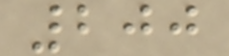200
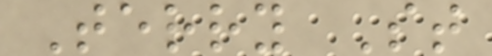Terry St
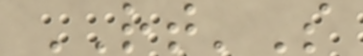RT'S
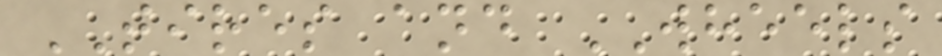TIRES and WHEELS
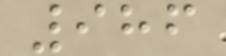986
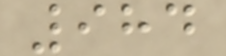984
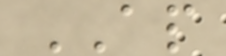AP
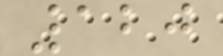120
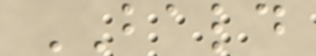BALD
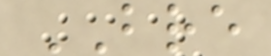BRE
